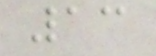13
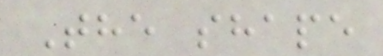The shape
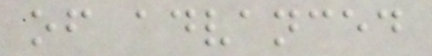of advanced
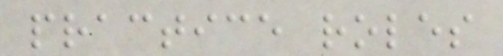practice roles
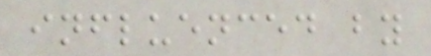influenced by
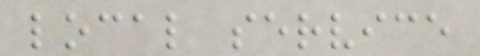local service
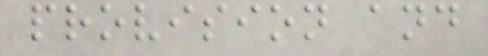provision and
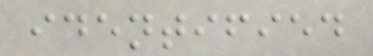identified
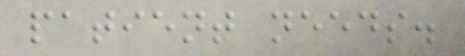patient needs.
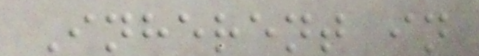Inherent in
